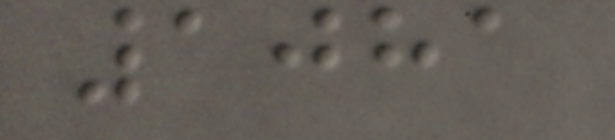1081
